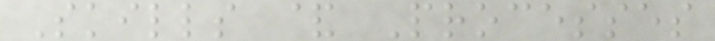Skills & Processes
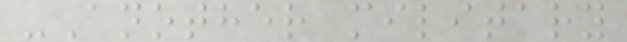-Another military
